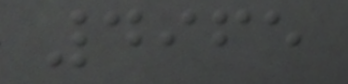4965
